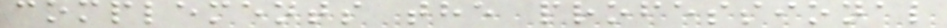complements the professional
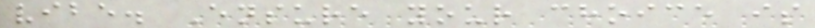vibe. Ensure your choice is
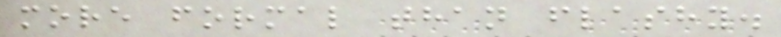more formal than flashy.
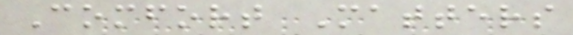Comfort Matters
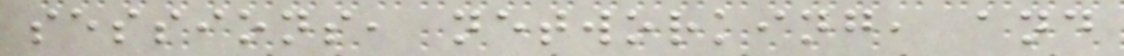sessions, networking, and
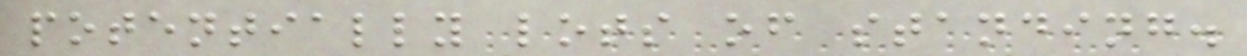potentially lots of standing.
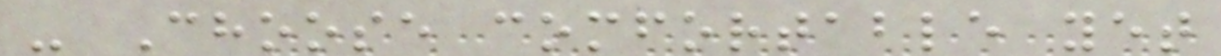- Choose comfortable yet
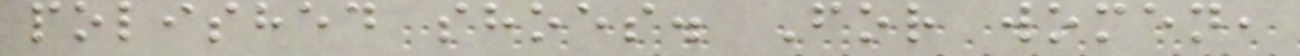polished shoes. For women,
